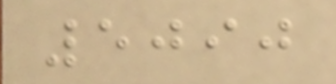5090
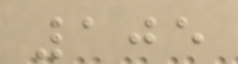105
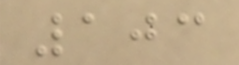103
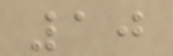10
